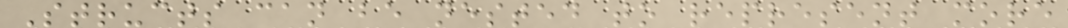Structs can be nested to represent more
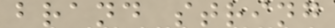brand string
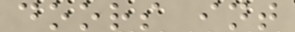doors int
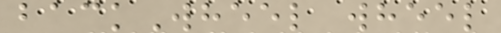backWheel wheel
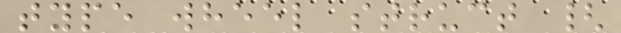type wheel struct {
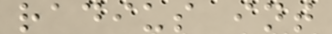radius int
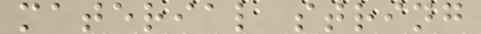material string
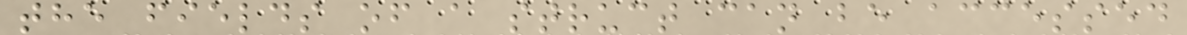the fields of a struct can be accessed
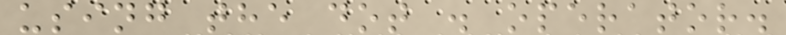using the dot . operator.
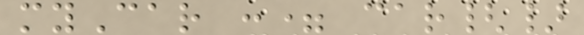myCar := car{}
